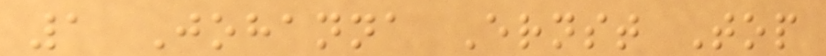1 Johanna Ernst Top
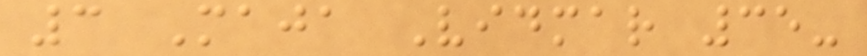3 Maja Vidmar 35-
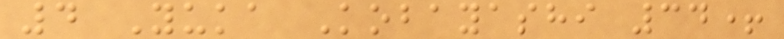4 Yuka Kobayashi 34+
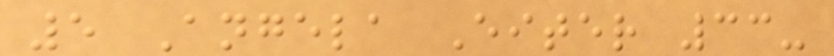5 Angela Eiter 33-
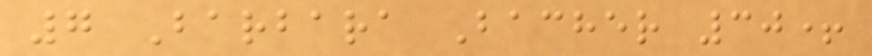7 Barbara Bacher 30+
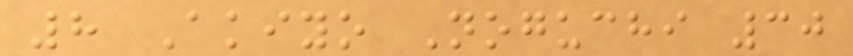8 Akiyo Noguchi 30
